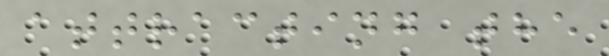attracting the
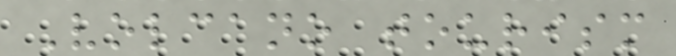Volcano tourism
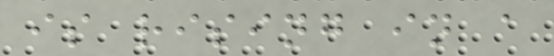is rising in a
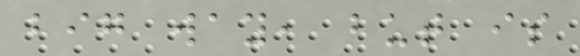big way, but is
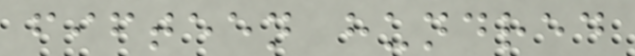fifteen hundred
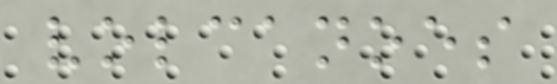volcanoes
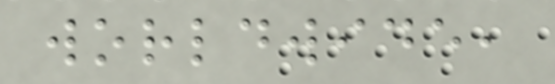worldwide,
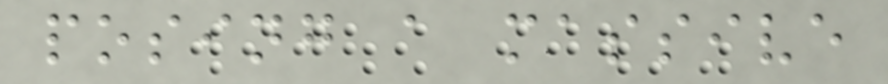posing a massive
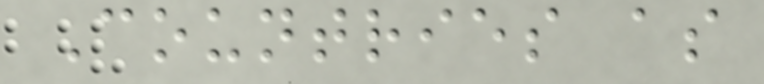Countries as
